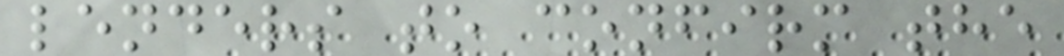lenders to confirm the
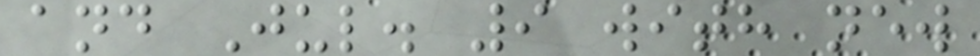and Jul. 9 with new
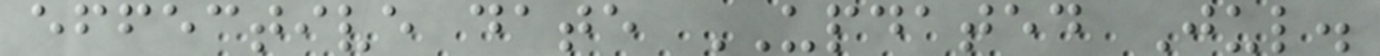effective date UPDATED Jul.
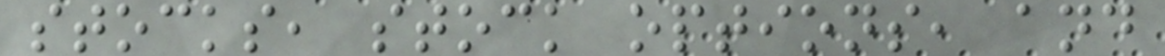stocks, stock options, and
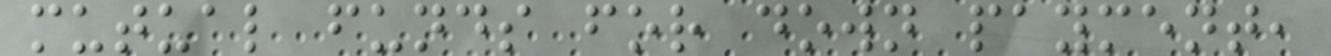mutual funds for down payment,
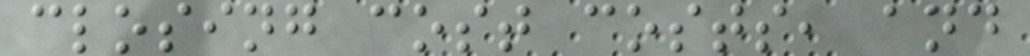closing cost costs, and
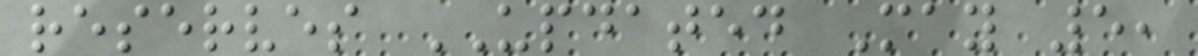reserves UPDATED May 5,
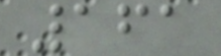161
